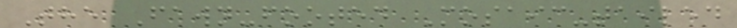The Fawn-footed Mosaic-tailed
